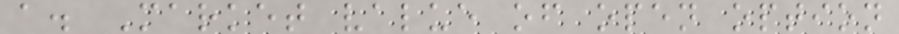a. Market value of open option
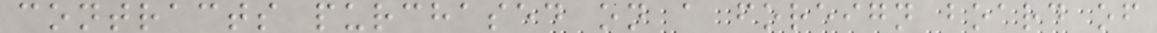contracts purchased on a foreign board of
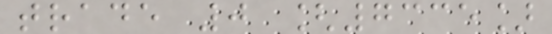trade 0 [7335]
